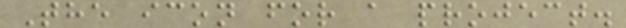The icon for a project.
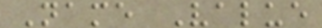Name Value
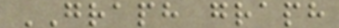GRAPH graph
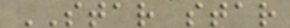STAR star
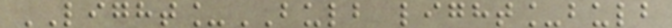LIGHT_BULB light_bulb
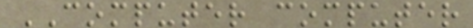COMPUTER computer
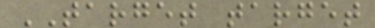TARGET target
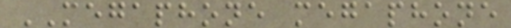MEGAPHONE megaphone
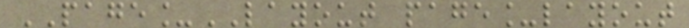PAGE_LAYOUT page_layout
